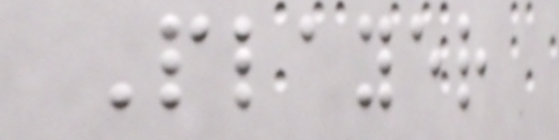Player
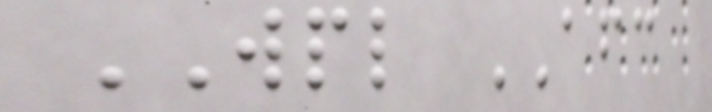WPL AFC
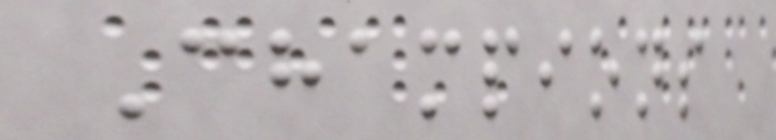Champions
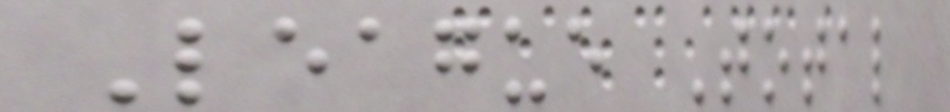League Total
